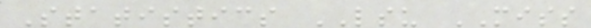Statistics LSU MISS
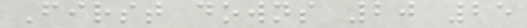First downs 20 25
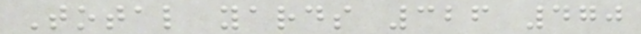Total yards 326 470
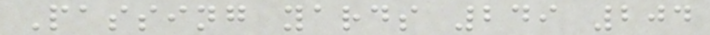Passing yards 249 204
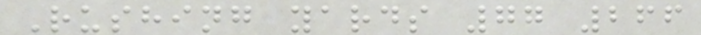Rushing yards 77 266
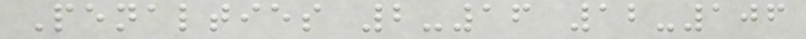Penalties 2-16 12-106
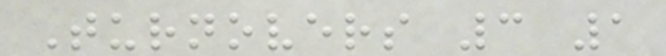Turnovers 3 1
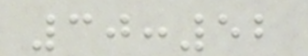30:52
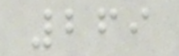269
